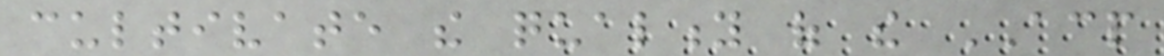cultivate the quality of the ACP
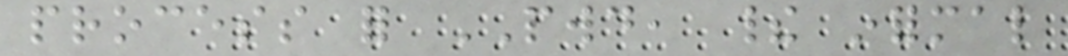process for PWD, their informal
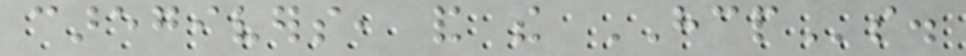caregivers, and the HCPs.
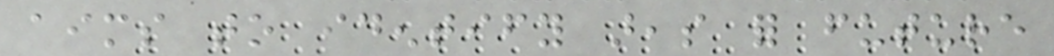aims to identify areas for future
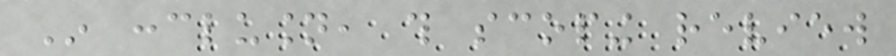In conclusion, this scoping review
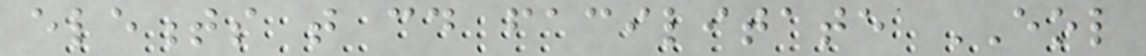elements that could facilitate EOL
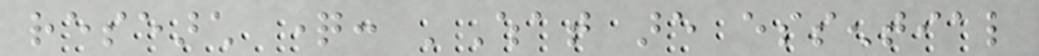research question: 'What are essential
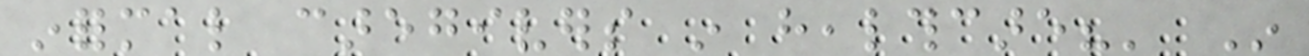informal caregivers in healthcare?' In
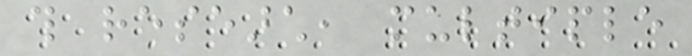this research, multiple
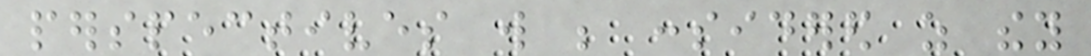perspectives will be considered as they
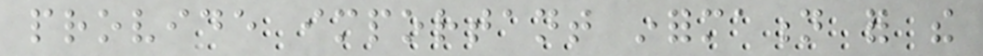provide important information for the
